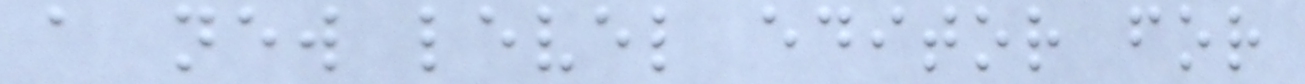a new level editor for
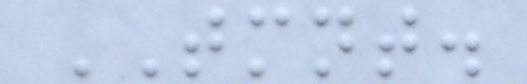TMNT.
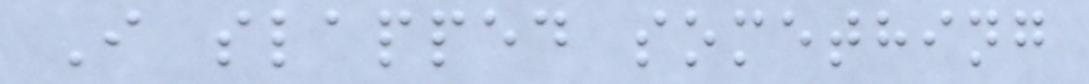I slapped something
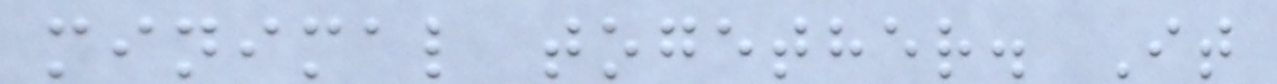minimal together. It
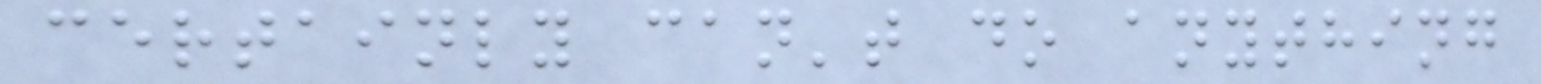certainly can't do anything
